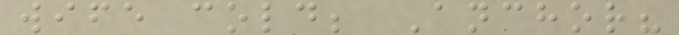wife cold; Anchor?
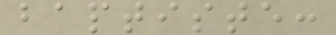baptiste:
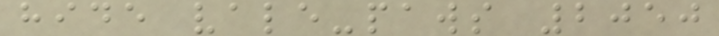hide vale-paws 2050
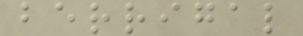berrigal
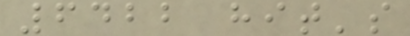6422 hit's
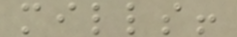mills!
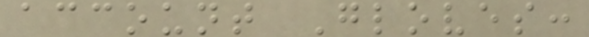account Gloves:
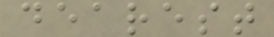dearest
